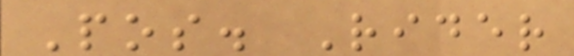Pos. Rider
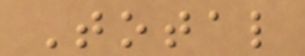Total
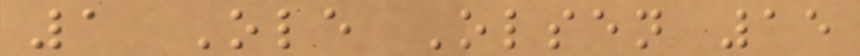1 Ole Olsen 15
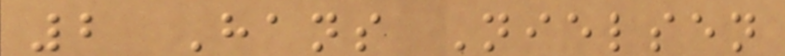2 Hans Nielsen
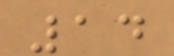14
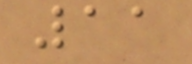11
